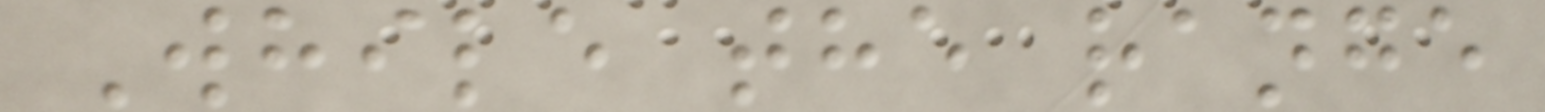While the range
